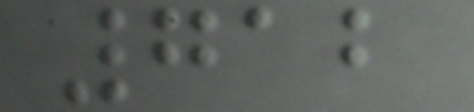712
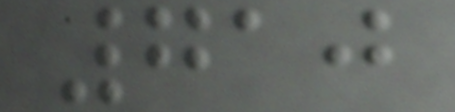710
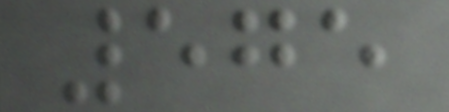575
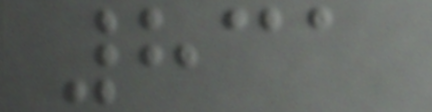831
